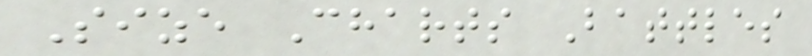Size Charts Battles
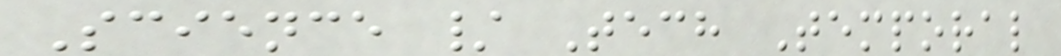Science / Tech Temporal
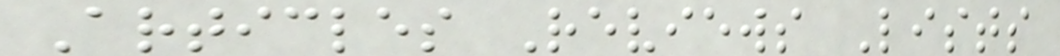Articles Reviews Lists
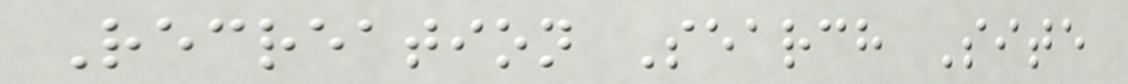Recreation Search Site
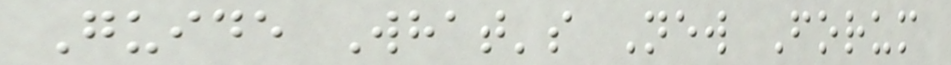Guide What's New Forum
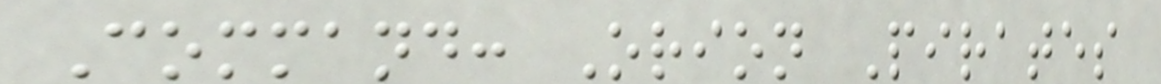Command: Orion Pirates
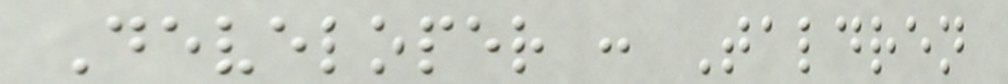Developer : Taldren
